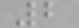2
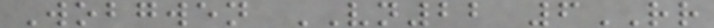Wobgwen VN22 6RR
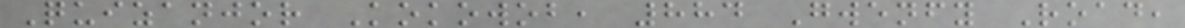Quizanjor Kokowob, 884 Gwenfy Road,
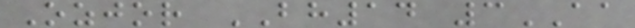Ozjor BH14 3AA
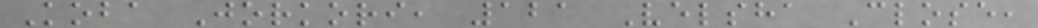Koba Jorkori, 121 Velsha Close,
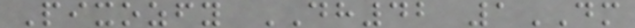Pixozfy DH42 1DM
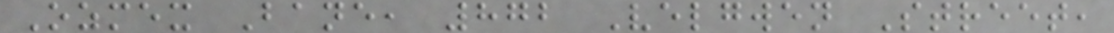Ozmex Bane, 872 Velgwen Street,
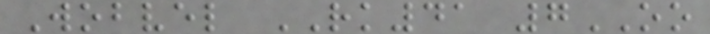Wobvel RK41 7OO
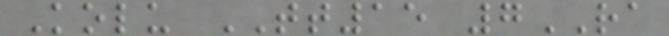Kolu TT15 7RA
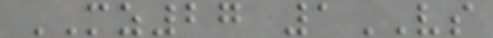MZ27 1VS
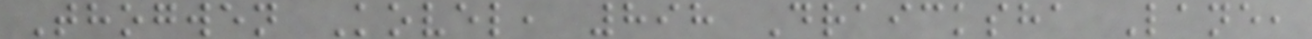Thogwen Kovel, 898 Draicksha Lane,
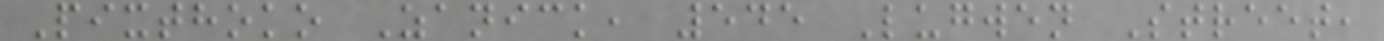Pixthoko Zanick, 545 Lugwen Street,
